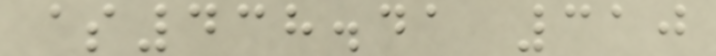$438.41 310
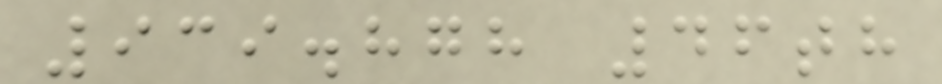939.878 46th
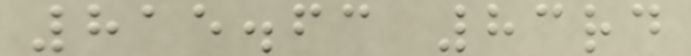815.63 83rd
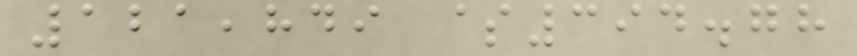121,849 $394.78
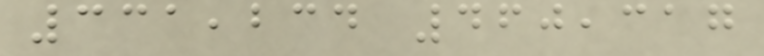331,234 460,317
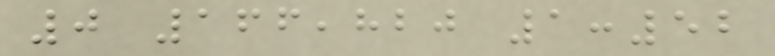0 166,820 1:52
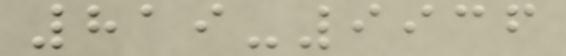819-9936
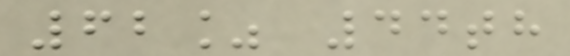62% 44th
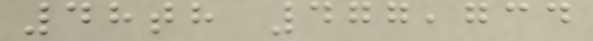48th 477,734
